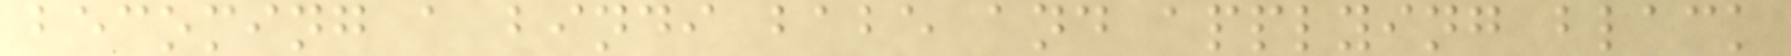becoming a bindi babe and applying black
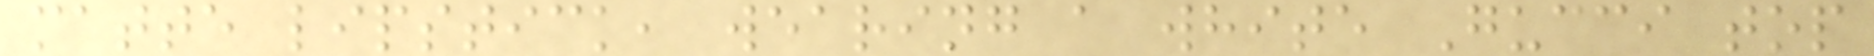matte lipstick, wearing a white Gucci top
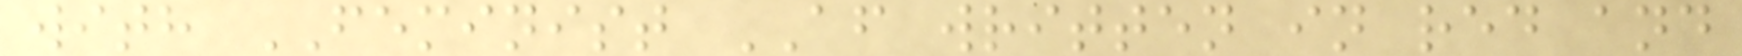with FEMINIST AF written in red and
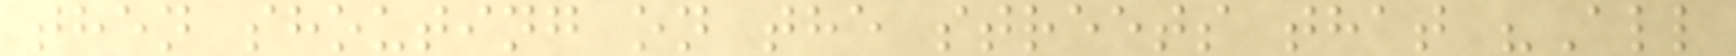then shouting on the streets that "All
